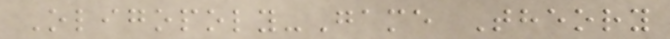Oligopoly-Game Theory
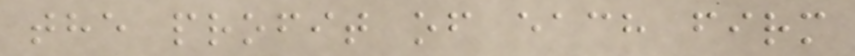the profit of each firm
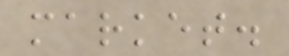market.
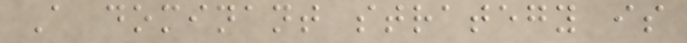A dominant strategy is
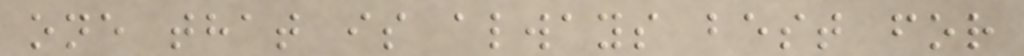one that is always best for
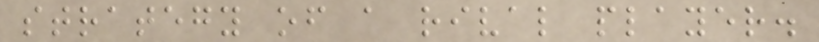strategy of a rival player.
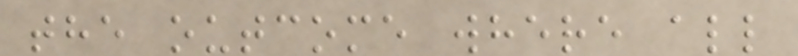the outcome where all
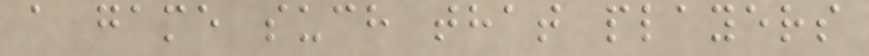a game such that players
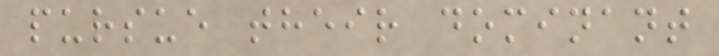pursue their dominant
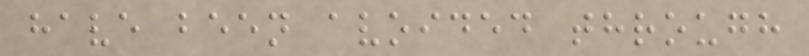have been avoided through
